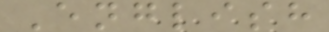English
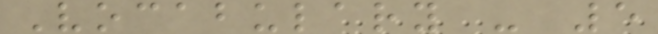Vocabulary - 5
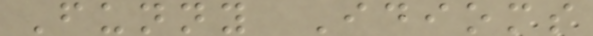Funny Idioms
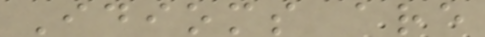Idioms are
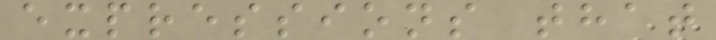expressions that
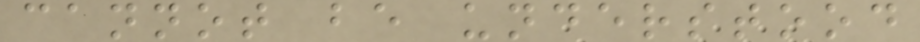cannot be understood
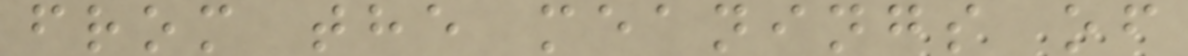from the meanings of
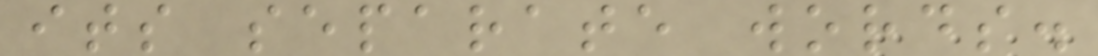its separate words.
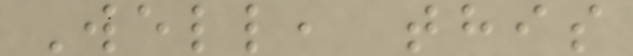Well, this
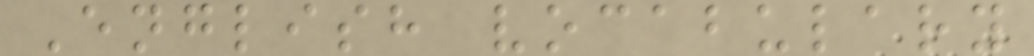English vocabulary
